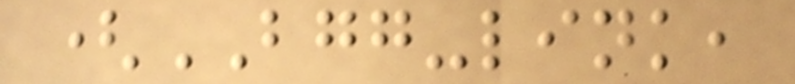(BGG-link,
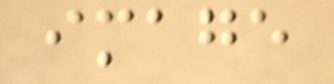image
